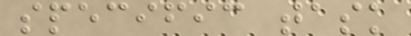specific task
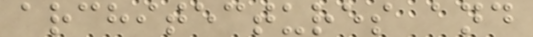architectures and
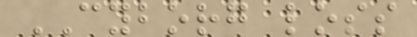CYBORG loss
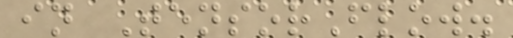in TensorFlow.
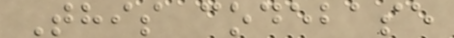This codebase
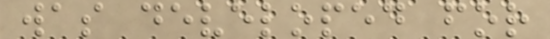was developed for
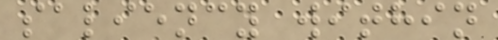saliency within
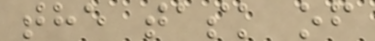the task of
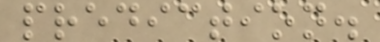prediction.
